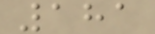181
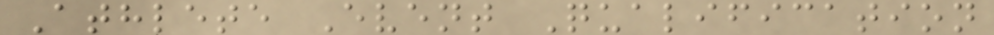Athlete Event Qualification
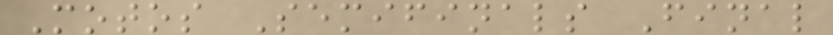Motos Semifinals Final
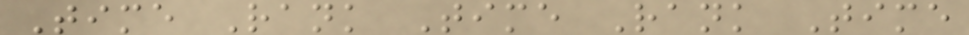Time Rank Time Rank Time
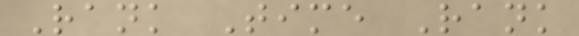Rank Time Rank
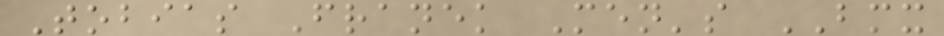Tobias Franek Men's BMX
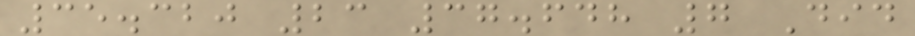35.320 23 37.648 7 Did
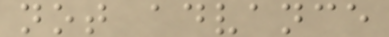not advance
